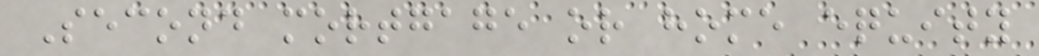Second mortgage or home equity
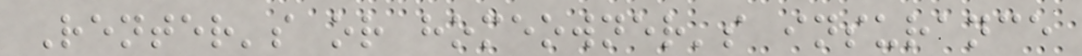Renter's or homeowner's insurance
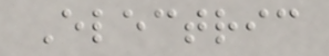Electric
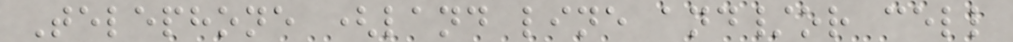Telephone (land line and/or cell
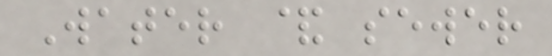Water & sewer
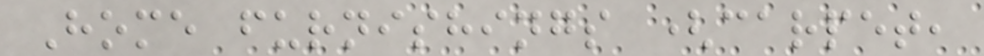Home furnishings (carpet,
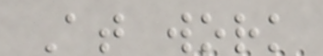At work
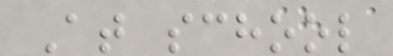At school
